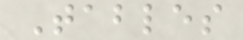Tables
